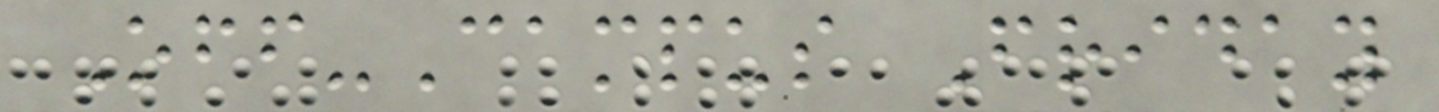Off-Campus Friday
